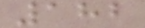182
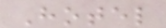Hotel
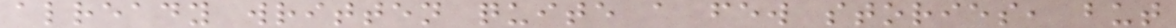already written quite a few stories, but
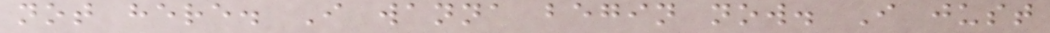not here. I wanna begin now. I just
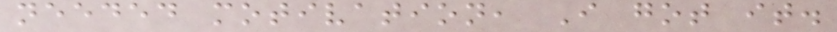needed motivation, I got it.
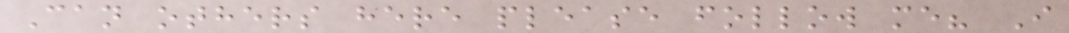Can others here please follow me? I
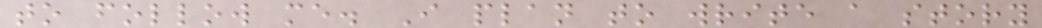to follow me. I plan to write a story
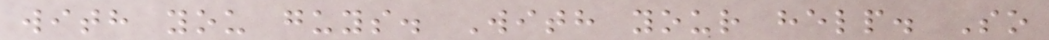with you guys. With your help. So
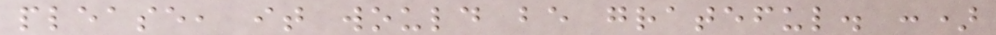please, it would be grateful. :)
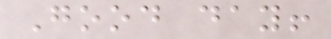Good day!
